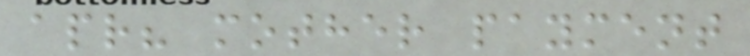apr? mother payment
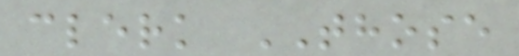clerk THOSE
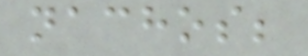nachos;
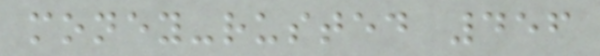money-rusted 456
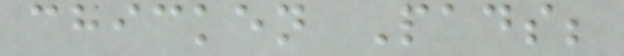chicken Pads;
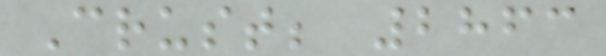Crust; 2863
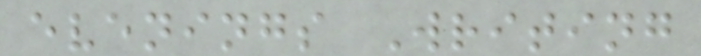evenings Writing
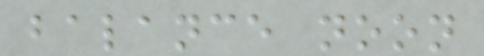balance noon
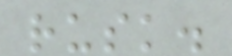rusk.
